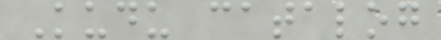Kudu catalog
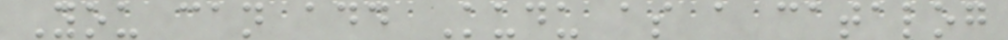You can add Kudu as a catalog
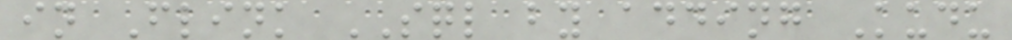in Flink SQL by adding Kudu
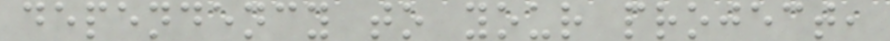dependency to your project,
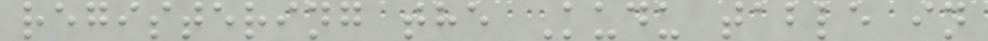registering the Kudu table in
